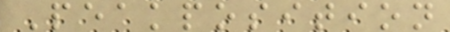Peakposition
